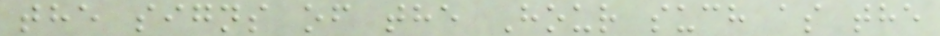the signs of the Hour such as the
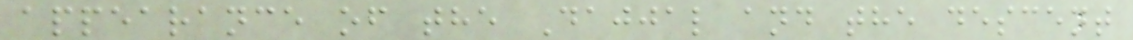appearance of the Dajjal and the descent
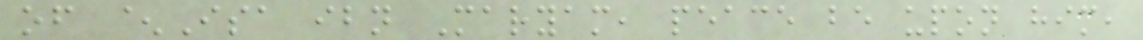of ^Isa ibn Maryam, peace be upon him,
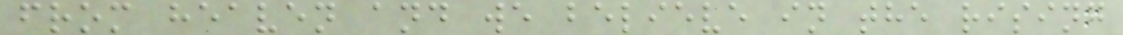from heaven and we believe in the rising
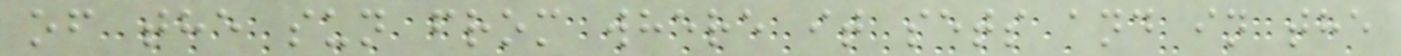of the sun from where it sets and in the
